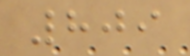809
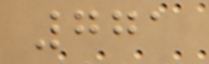771
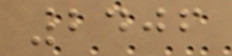2406
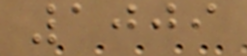1009
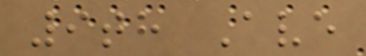9th Ave
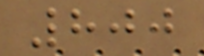800
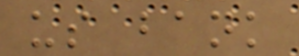us bank
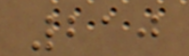210
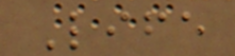Life
